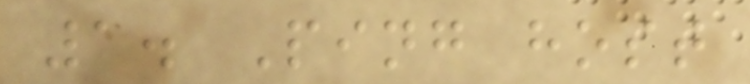1. Ping host
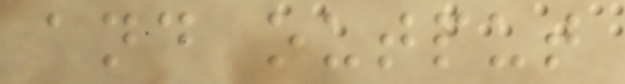and output
